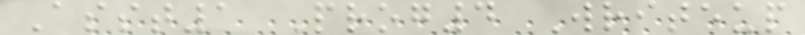Asst1 Prog4 Writeup
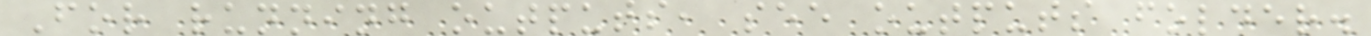For running outputs, see outputs folder.
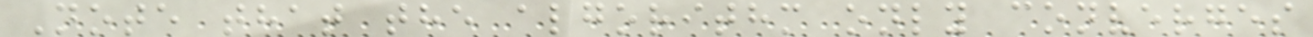Note that the algorithm only converges
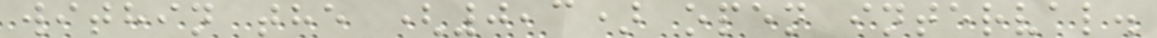within the (0,3) open interval.
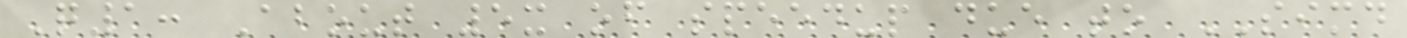Q1: About 5x of speedup due to SIMD
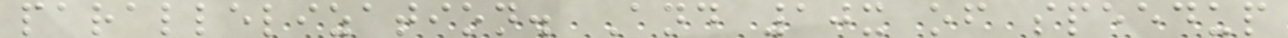parallelization. And 10x of speedup
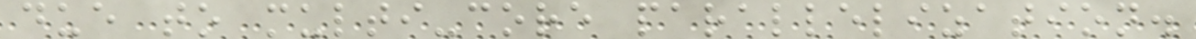due to multi-core parallelization.
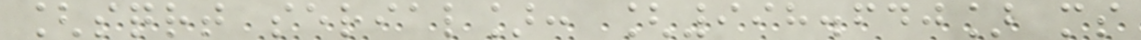[sqrt serial]: [998.640] ms
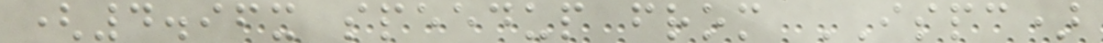(4.96x speedup from ISPC)
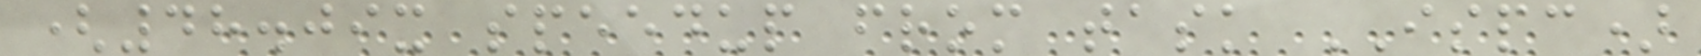(48.09x speedup from task ISPC)
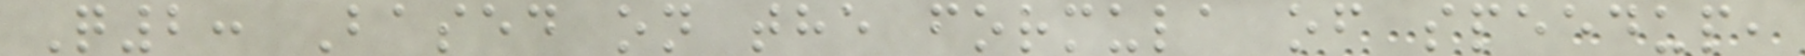Q2: Based on the formula of speedup,
